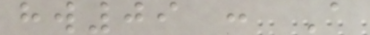hw09 : A
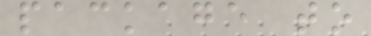package to
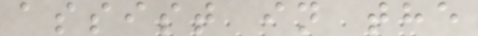assist in the
